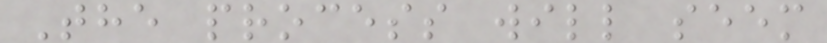The process will seem
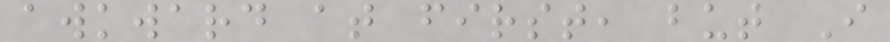awkward at first, but I
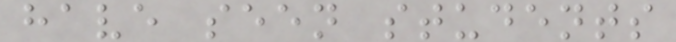have seen students
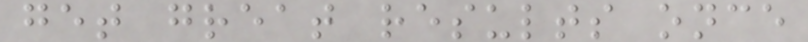get great results once
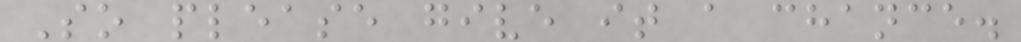So please give it a chance.
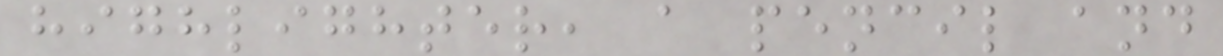highlighter, a pencil and
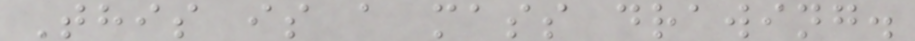This is a mass drawing.
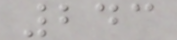243
